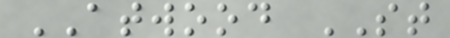ATWOOD ST
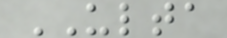ULTA
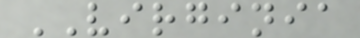VIRGINIA
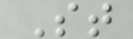St
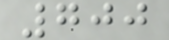700
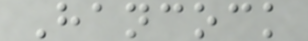Hancock
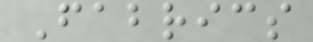Fabrics
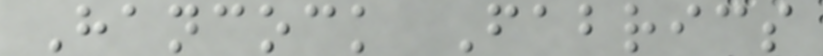Hancock Fabrics
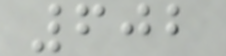602
